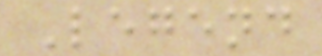Legend
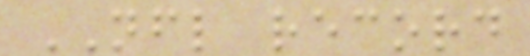NFL record
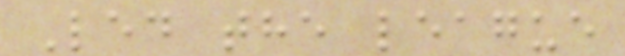Led the league
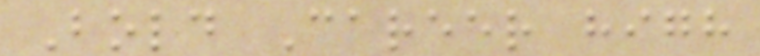Bold Career high
